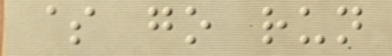$ go run
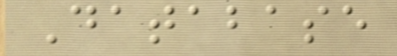Database
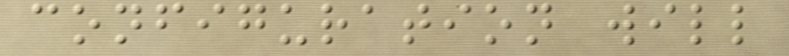configuration will
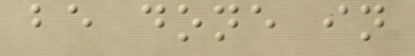be done in
